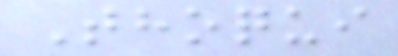Thoqui
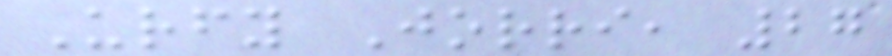Urfy Jorri, 27
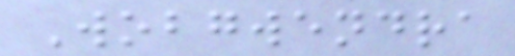Wobgwendra
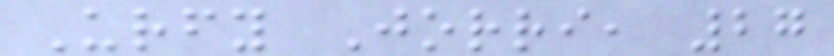Urfy Jorri, 27
